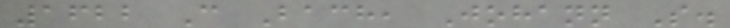1622 C Bach, Johann S.
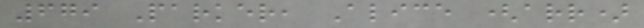679 Parker, Alice (arr)
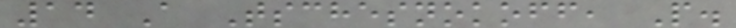14 A Tschesnokoff, P.
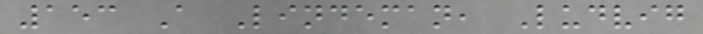153 A Lindeman, Ludvig
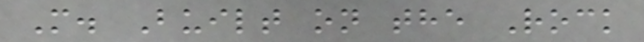M. Built on the Rock
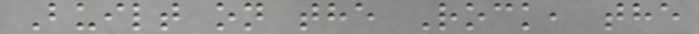Built on the Rock, the
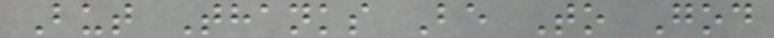But Thanks Be To God
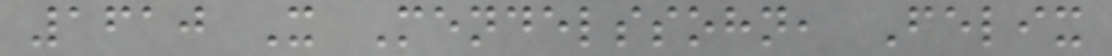1610 X Mendelssohn, Felix
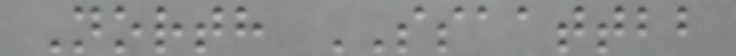North SSAATTBB
